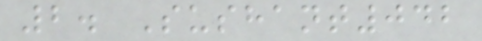2. Sushant042
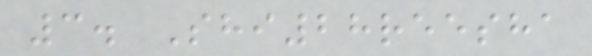3. Shi28reesha
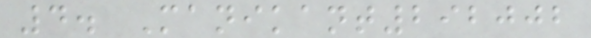4. Manikant292002
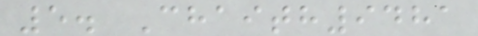5. Chaith9481
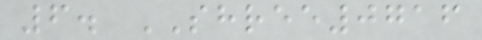6. SHREE0716
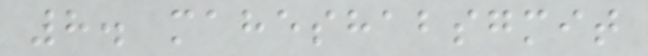8. maheshabsgmit
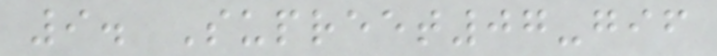9. Supreet07-gif
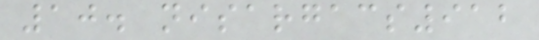10. nisargacs912
